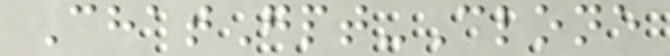ChatGpt-Clone
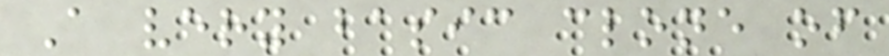A very basic clone of
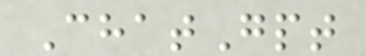ChatGpt
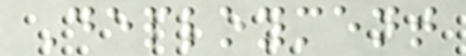Deployment
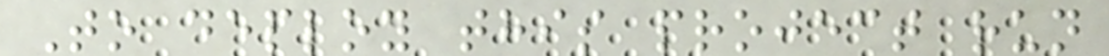To deploy this project run
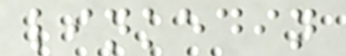linkedin
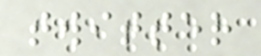twitter
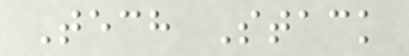Tech Stack
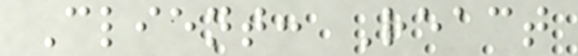Client: React
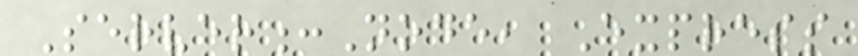Server:Node, Express
